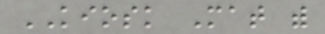KIOSK Mat with
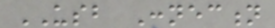USB Connection
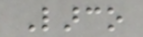Larco
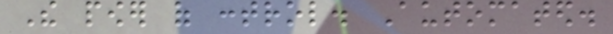The power of control. Automated.
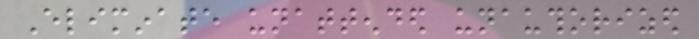Eliminate unattended unauthorized
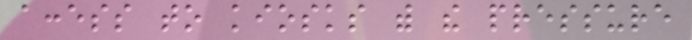access to kiosks with the pressure
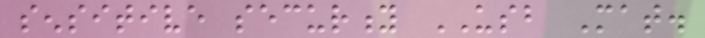sensitive security USB Mat.
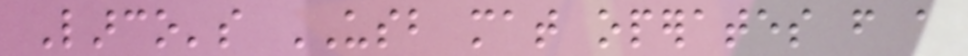Larco's USB mat operates from a
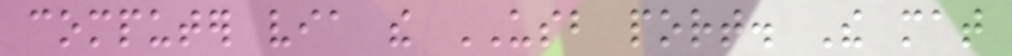computer via the USB port. The mat
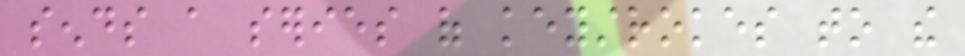sends a series of keystrokes to the
